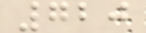720
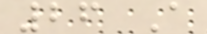26 A
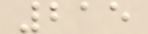215
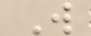W
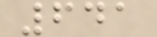641
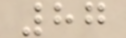87
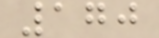170
